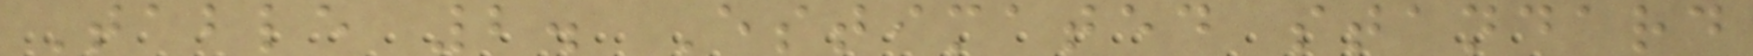Table 2. Estimated standard
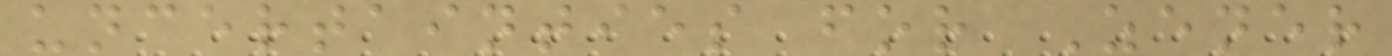uncertainties for Zener
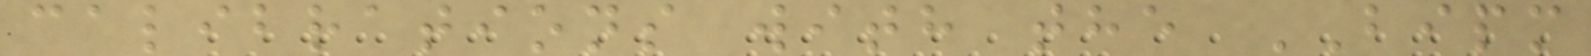calibrations with the BIPM
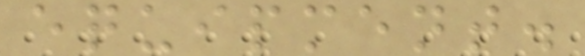equipment.
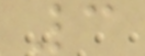3
